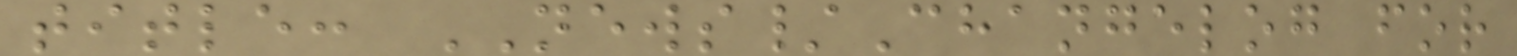title: NEWS/Changelog for
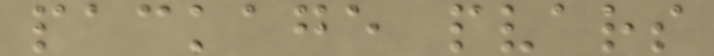package pvars
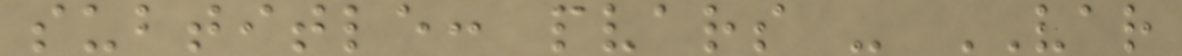subtitle: pvars - VAR
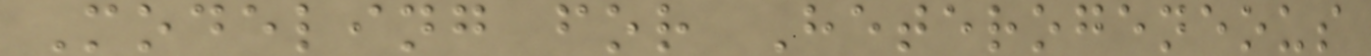Modeling for Heterogeneous
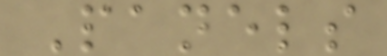Panels
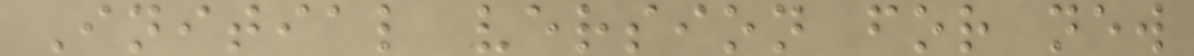Initial version for new
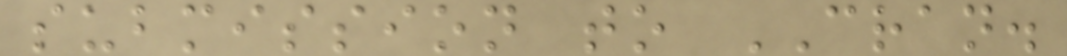submission to CRAN.
